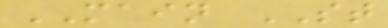MAIN ST
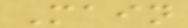Main
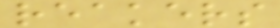reakers
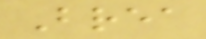Brea
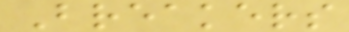Breakers
